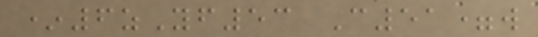*6zYf53 C51=w
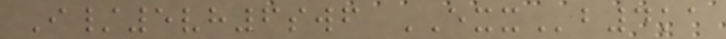I/5vh6swf EXXb4ka
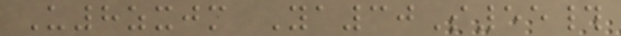U8zxjm Ya30S55#
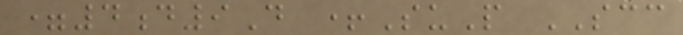=4d9D +SuP SCC
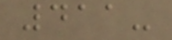411-
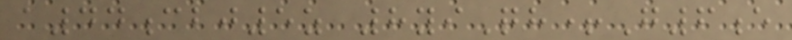a44cbj5z 8yiQh+G6e
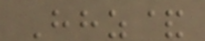Hhz&
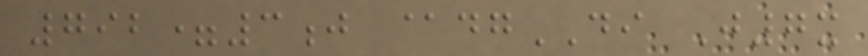792=3j @dgDI J7x
